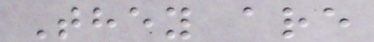They are
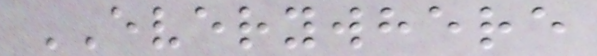EVERYWHERE
